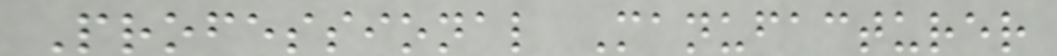Professional Manufacturer
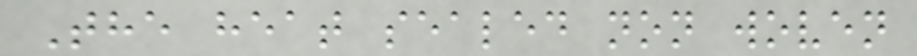The heat sealed non woven
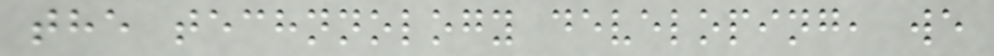the technnology developing, we
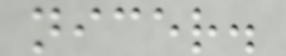nicer.
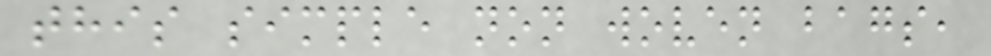this simple non woven bags,
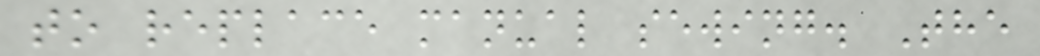to replace manual sewing. The
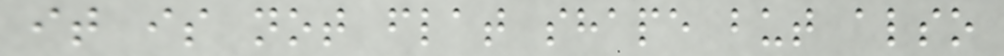it is not flat shape but also
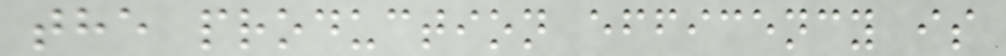the production efficency is
